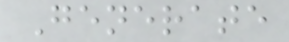Generate
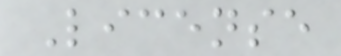License
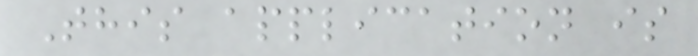This application is
